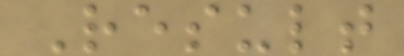Result
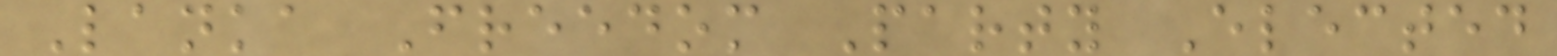Lanka Freedom Party Elected
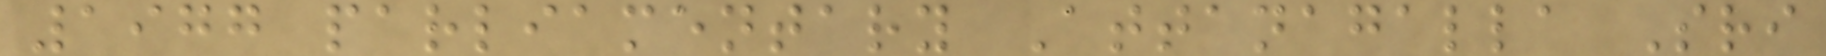1977 parliamentary Attanagalla Sri
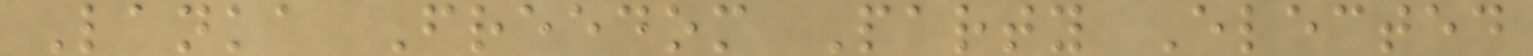Lanka Freedom Party Elected
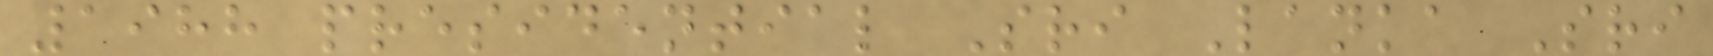1988 presidential Sri Lanka Sri
